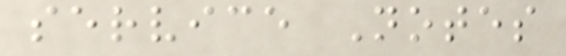service Notes
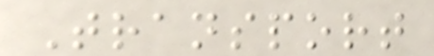Transport
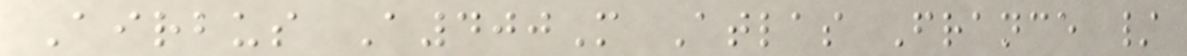Airbus A400M Atlas France /
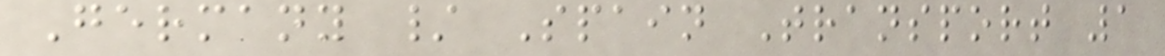Germany / Spain Transport 1
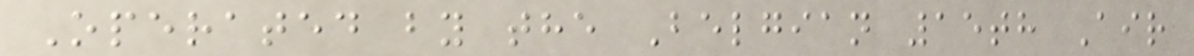Operated by the Belgian 15th Air
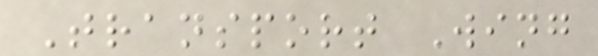Transport Wing
